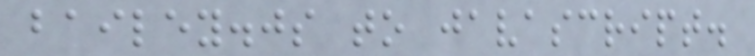bailey.js to javascript.
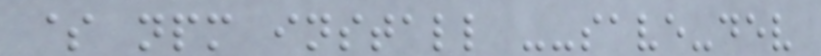$ npm install --save-dev
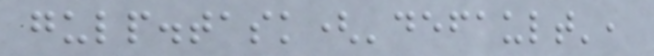gulp.task('default',
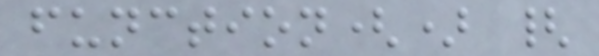function() {
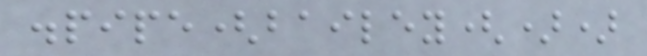.pipe(bailey())
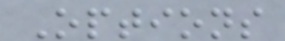Options
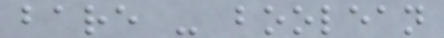bare - boolean
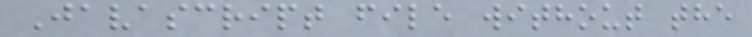Javascript file without the
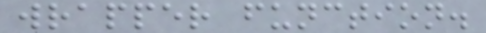wrapper function.
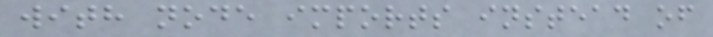with node imports instead of
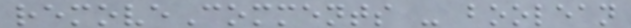removeComments - boolean
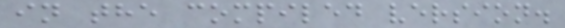in the compiled version.
